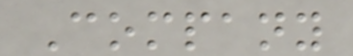Company
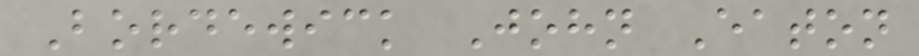Bordewick John Eaton
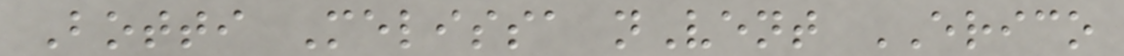Botti Melissa nVent ERICO
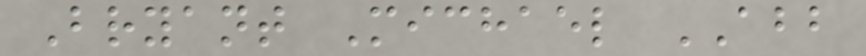Bryant Michael ABB
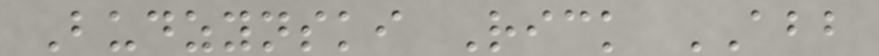Budzynski Rick ABB
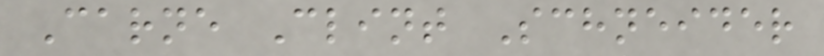Carne Clint Schneider
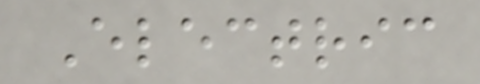Electric
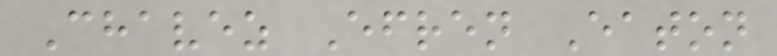Chavez Efren Eaton
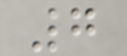7
